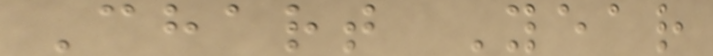Chart Year
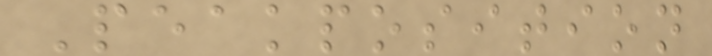Peakposition
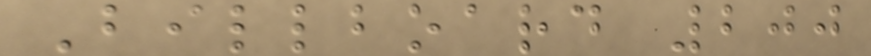Billboard 200
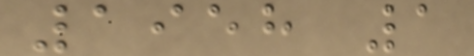1958 1
